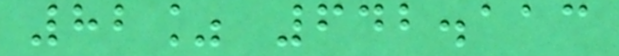82% 642.113
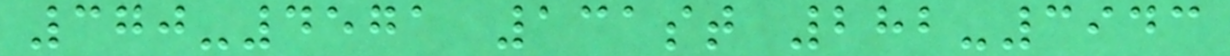370-4571 131st 282-3943
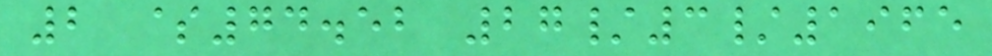2 $74.52 27/3/1965
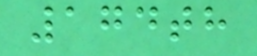174th
